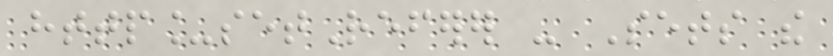http_setReferer - Sets the
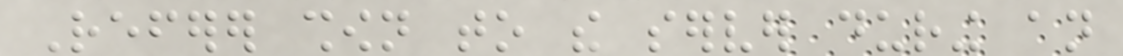Referer shown to the server during an
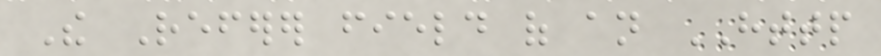The Referer field of an HTTP
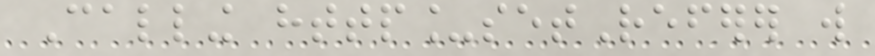Calling http_setReferer will
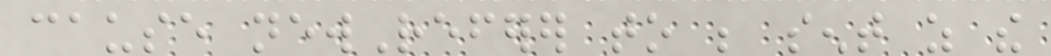cause newReferer to be sent as the
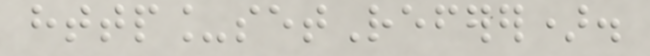http_setReferer).
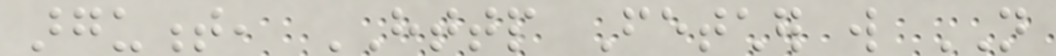argument, HTTP Fetcher will NOT
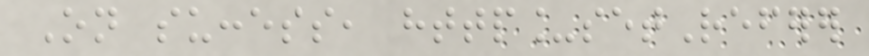On success, http_setReferer
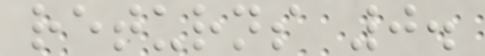returns 0.
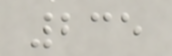235
